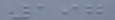197
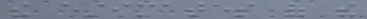the estimates of the
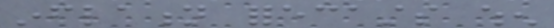inflation forecasts when
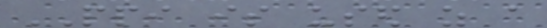PPI is used as a
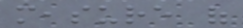measure of
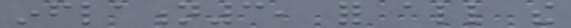inflation3, for all the
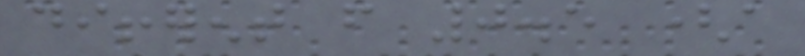different from 0.5 (a
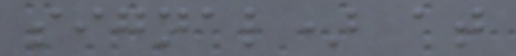signal) at
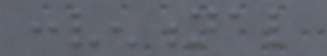conventional
